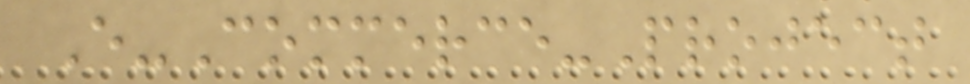E-Commerce-Project
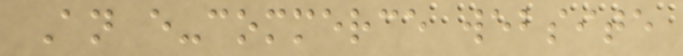An e-commerce website
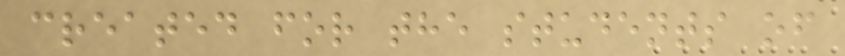created for the students of
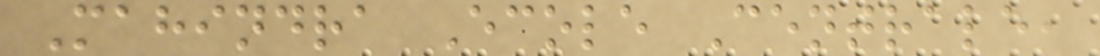Mahindra Ecole Centrale,
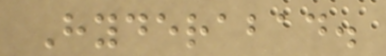Hyderabad.
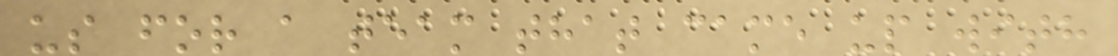us for a team that came up with
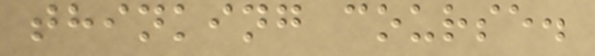thinking course.
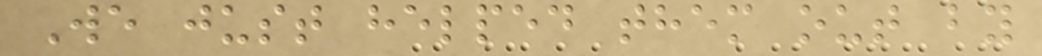We just helped them out by
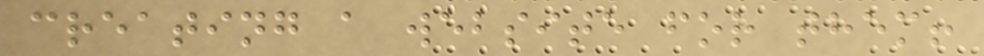creating a website for them!
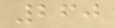260
